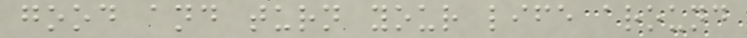good and turn your life around
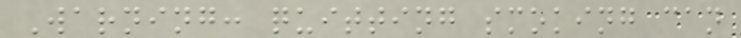Warning: quitting smoking can
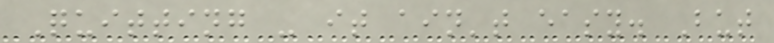Quitting - it ain't easy. But
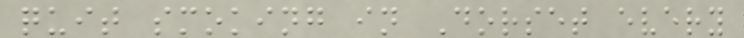quit smoking in Dorset every
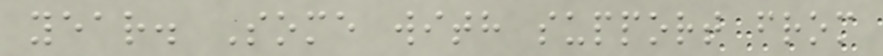year. Some with support from
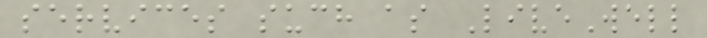services such as LiveWell
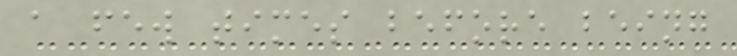a few times before being
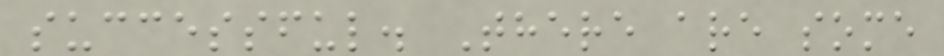successful. There are some
